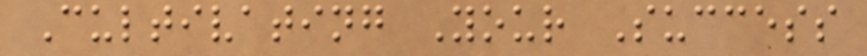Cultivating Your Success
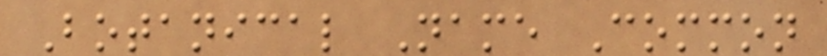Botanical Name Common
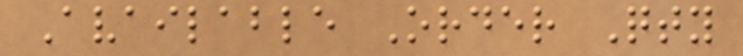Available Order Qty
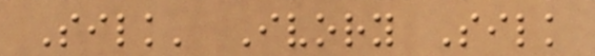Silk' Ivory Silk
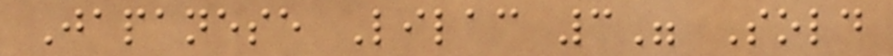Japanese Lilac 3" Sold
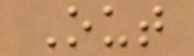Out
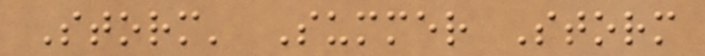Storm' Summer Storm
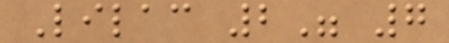Lilac 2" 7
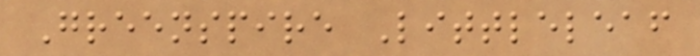Greenspire Littleleaf
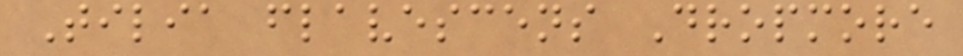Tilia flavescens Dropmore
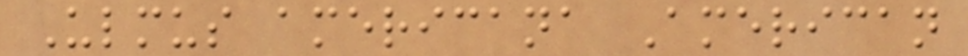Ulmus americana American
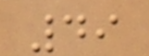49
